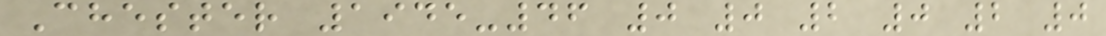Chester 1945-46 0 0 2 0 2 0
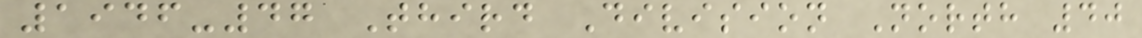1946-47 Third Division North 40
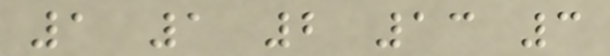1 1 2 13 3
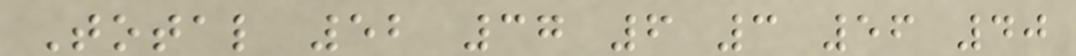Total 52 37 6 3 56 40
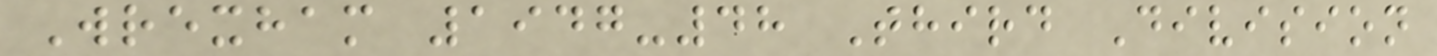Wrexham 1947-48 Third Division
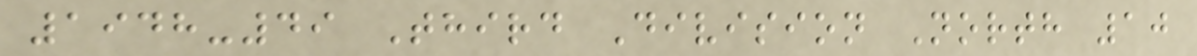1948-49 Third Division North 10
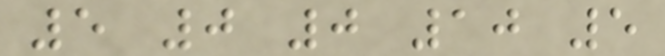5 0 0 10 5
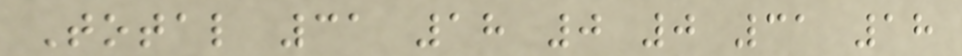Total 31 18 0 0 31 18
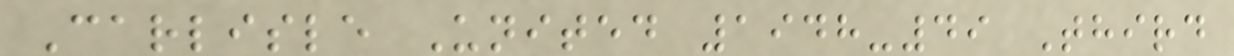Carlisle United 1948-49 Third
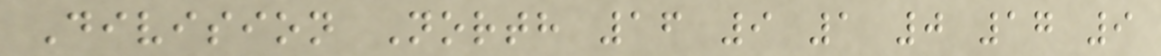Division North 16 9 1 0 17 9
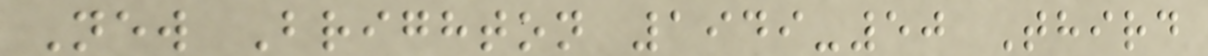New Brighton 1949-50 Third
